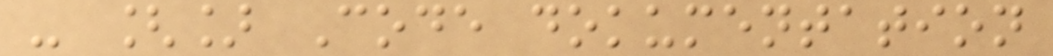- [] Code dokumentation
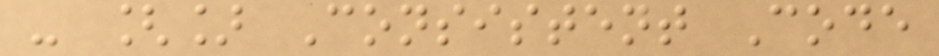- [] Consistent Code
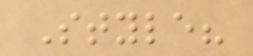Style?
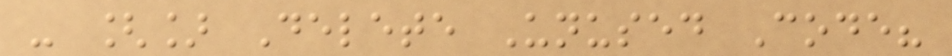- [] Delete Unused Code?
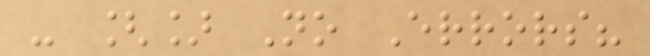- [] No Errors?
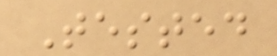Tested
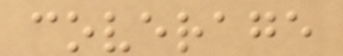coverage
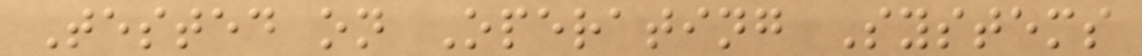Tested on Operating Systems
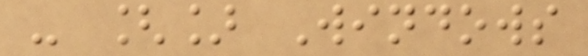- [] Windows
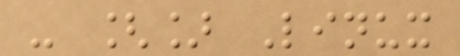- [] Linux
